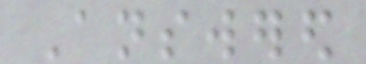Answered
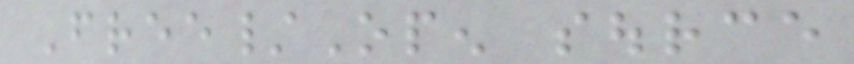Free/Open source
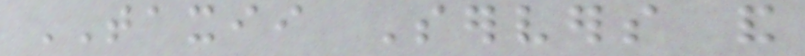TAXII Servers and
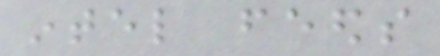intel feeds
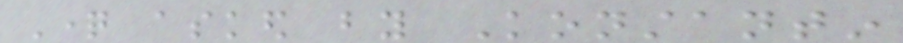Question asked by Konstantin
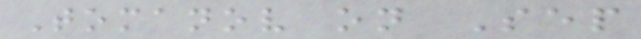Tomanov on Sep
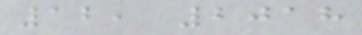12, 2018
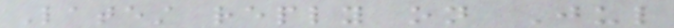Latest reply on Jul
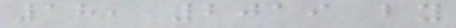18, 2019 by
